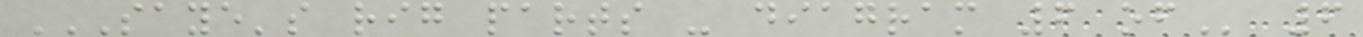SAYE'S RIG PARTS - DIAGRAM 6 OF 6
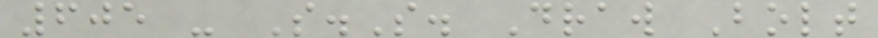605 - S.S. Draw Bolt
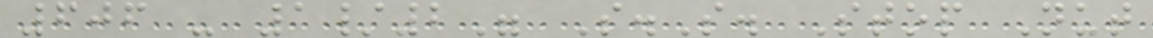606 - 1/2" S.S. Stop Nut
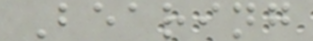Bearing
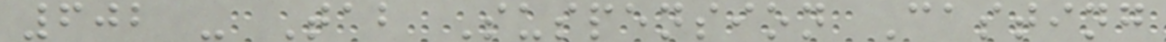602 - Tab Suspension Casting
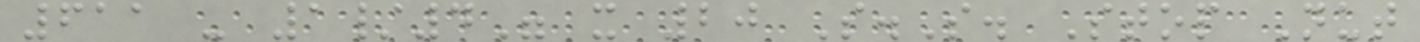611 - 1/4" x 20 S.S. Stop Nut
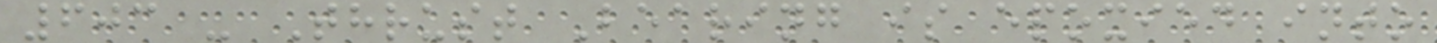603 - Thrust Bearing is epoxied into
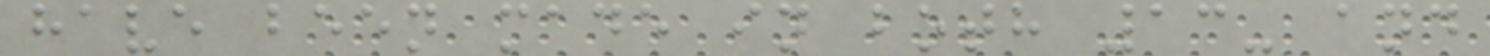have been made in both 13- and
